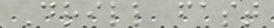Drill fast
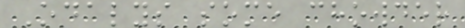Odalys some chowder
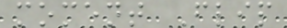moment Flip
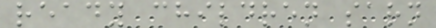ready children sarn
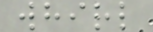whirl
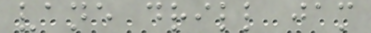vane drill jam
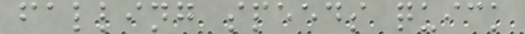falling speeds quick
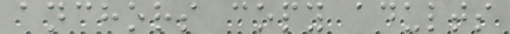anchors copy adults
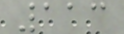113
